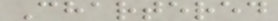Chartered
